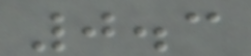0.3
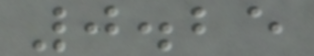0.25
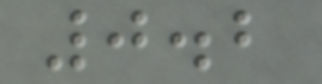0.2
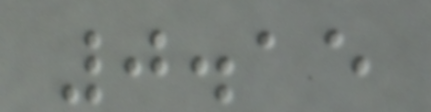0.15
